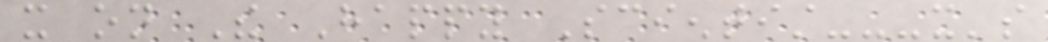it on The Happy Scientist---it's
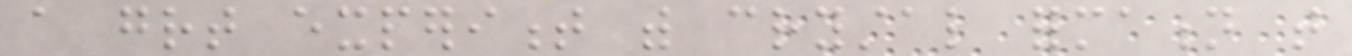a great experiment with crystal formation that
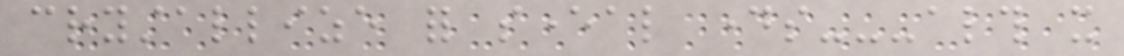crystallize for several days---although it
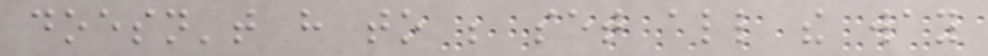doesn't have to be set all the way
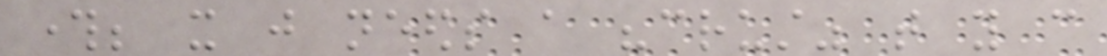through; it just needs a "crust" that you can
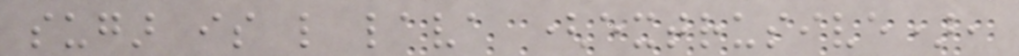sugar is like lava (extrusive),
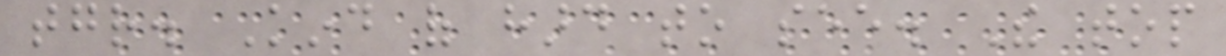together. Kind of hard to see. The top
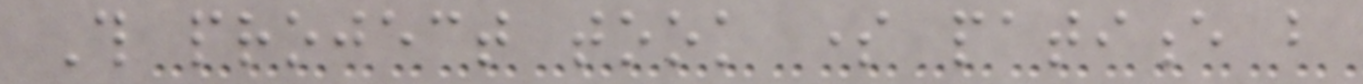This project took some patience but
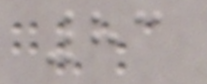83
